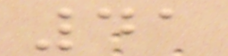41
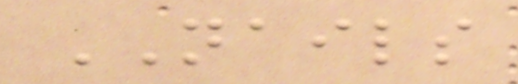NAILS
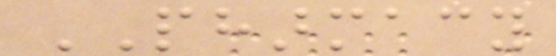PHARMACY
